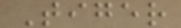Tiger
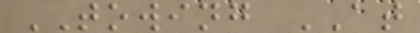TOWING AT
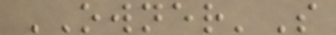OWNER'S
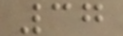37
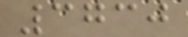3730
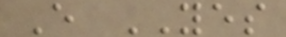E YES
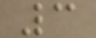3
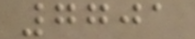7701
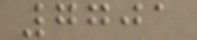7701
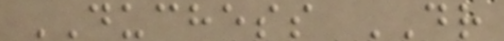DUCHESS DR
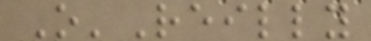O'Reilly
